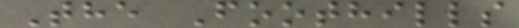The Foothills
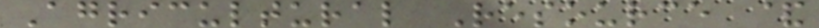Agricultural Resource &
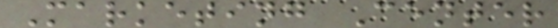Marketing Center
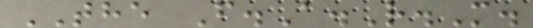THE F.A.R.M.
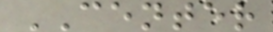CENTER
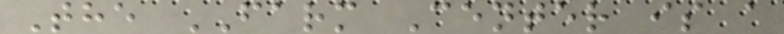The FARM Center is a
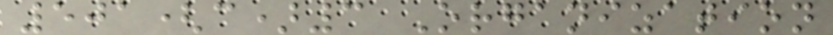501(c)3 Organization
